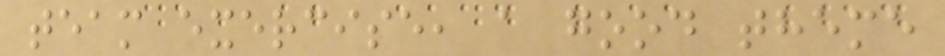team exercise, a good theme
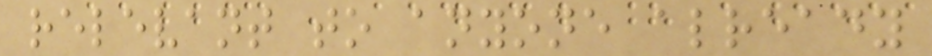relevant to anyone already
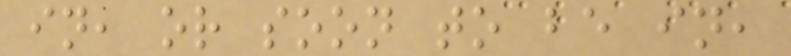in, or soon to be in,
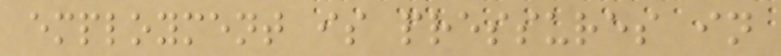employment is pressures in
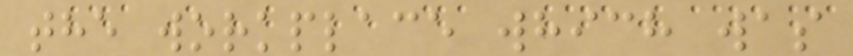the workplace which was
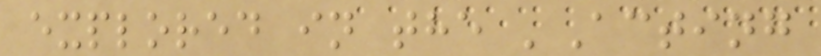explored in the 'Acting
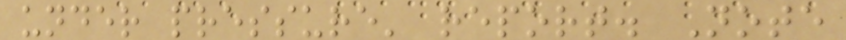under pressure' report. Note
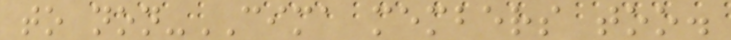to non-CIMA members too.
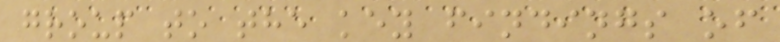group to the key findings of
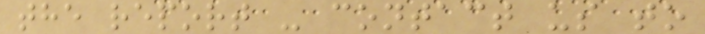the report - contact us to
